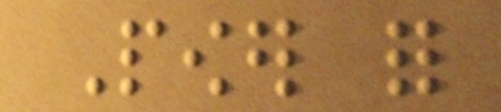Power for
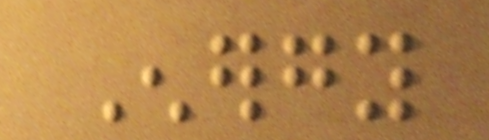Energy
